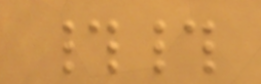##
